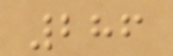286
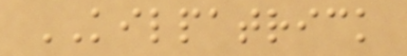KILPATRICK
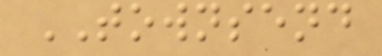TOWNSEND
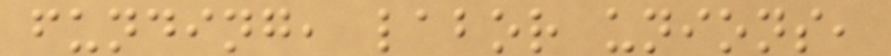funding, labor unions,
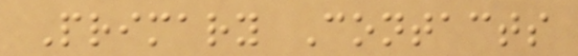Primary Contacts
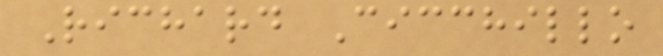Richard Cicchillo
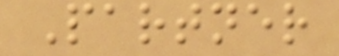Partner
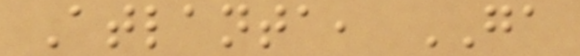Atlanta, GA
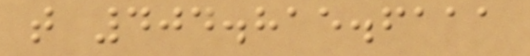t 404.815.6111
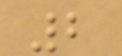2
